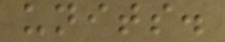units.
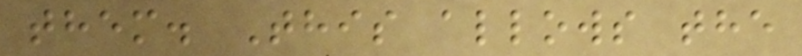them. This allows the
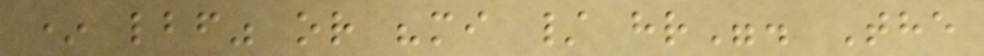* lbf" or "mi / hr". The
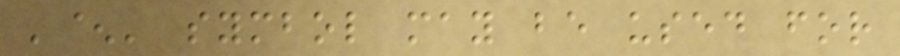'^' symbol may be used for
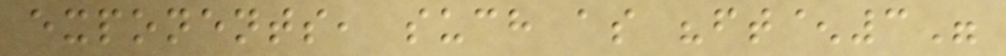exponents, such as "ft^3"
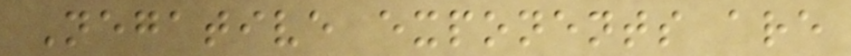Negative exponents are
